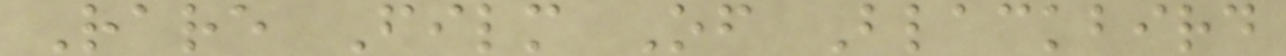Rare Film Of Blackbird
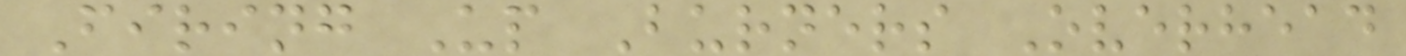Firing Up Burners Overhead
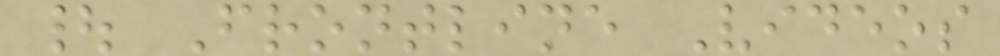| Frontline Videos
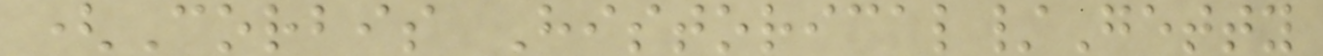(Corbis Historical/Getty
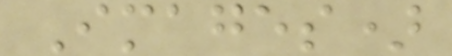Images)
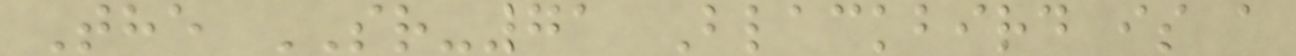The SR-71 Blackbird is a
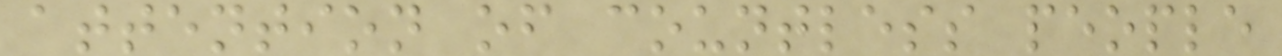attention of countless people
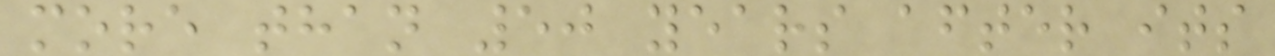more than 50 years after its
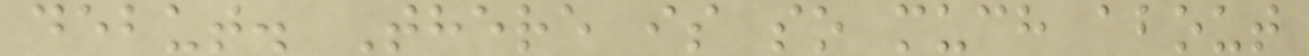debut. There is so much about
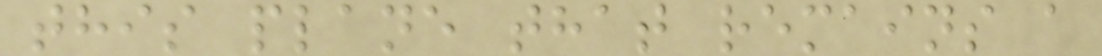this plane that remains a
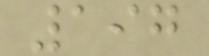197
